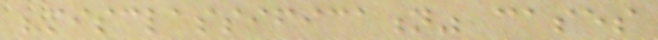"misclassification" cases
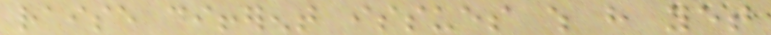raise different issues which have yet
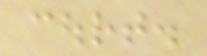court.
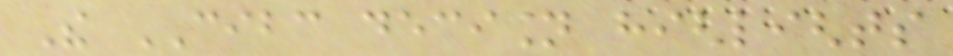The CIBC decision highlights
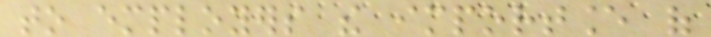to employers the importance of
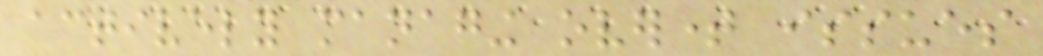actively managing overtime issues
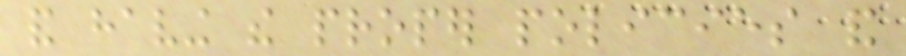and having the proper policies and
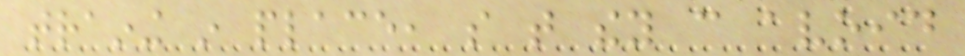training in place, so that they can avoid
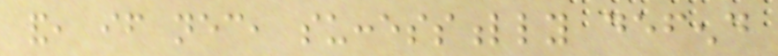and, if necessary, successfully defend
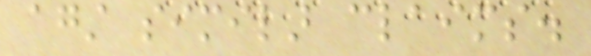against similar claims.
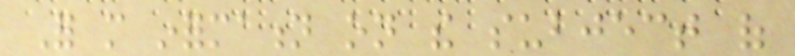For more information on the subject of
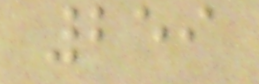259
